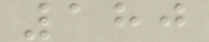180
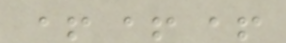+++
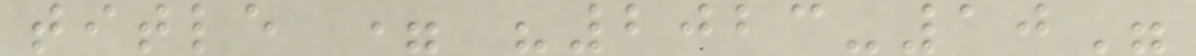title = "2023-10"
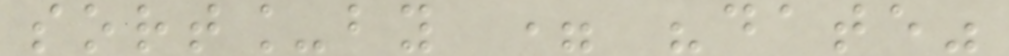sort_by = "date"
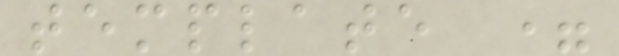template =
